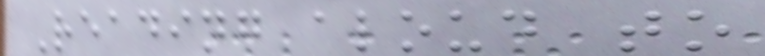Reading aloud to
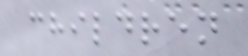children
